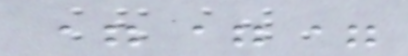===
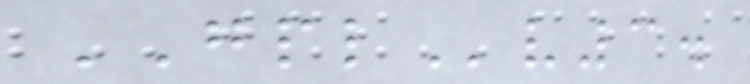GPLv3.
